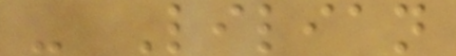- Lilian
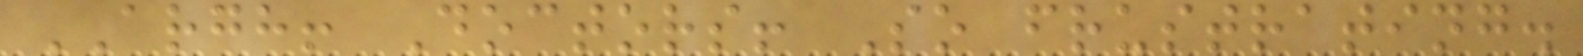ARGH! Doctors! So frustrating.
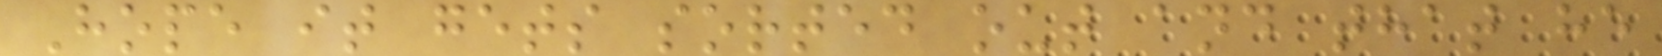Hope it gets sorted out and that he
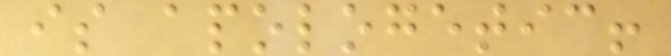is apologetic!
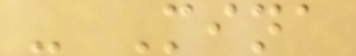- Mina
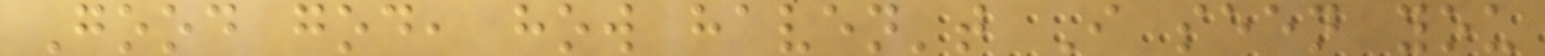Good god, how haven't I seen you
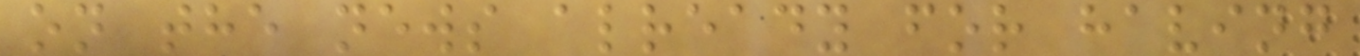on the news already for having
